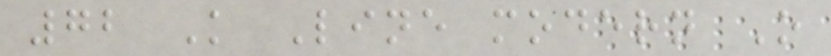72 K Line modern O
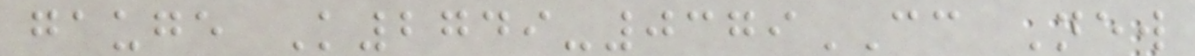gauge K2749-0379CC New
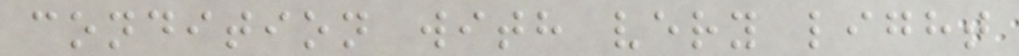condition with very light
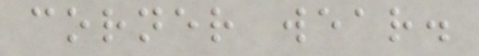corner wear.
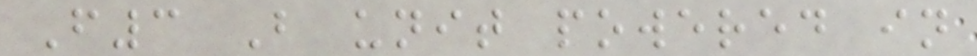F3 B unit powered in
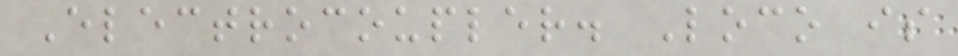Electrocoupler. Loco is
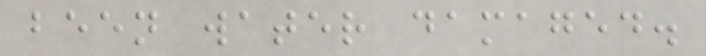been water damaged.
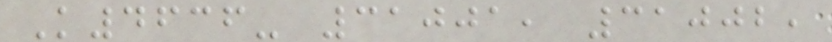K4636- 31001, 31002,
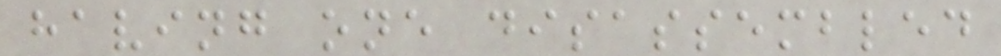having one disassembled
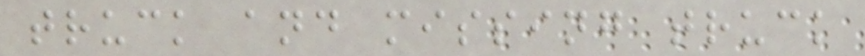truck and missing truck
